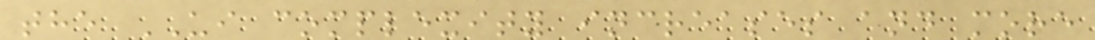the UI complexity increases and more
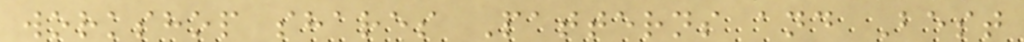workshop shares Patterns and Best
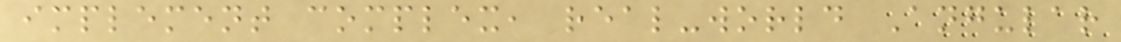implement complex, real-world Angular
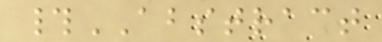#ABSTRACT
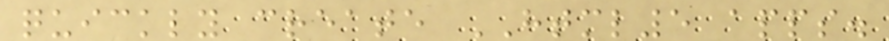quickly create HTML5 apps.
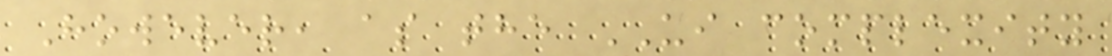However, as the UI complexity
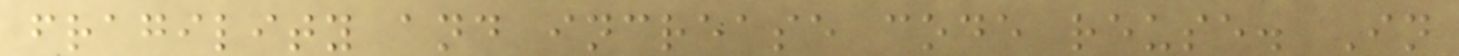fragility and increase code reuse. In
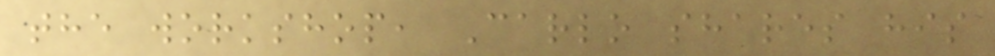the workshop, Carlo shares his
